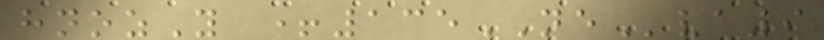hnozY +135NEva9
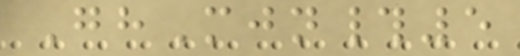GhMjn#5
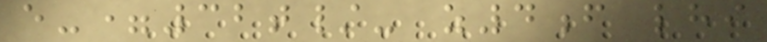e-=32t/- z4f lhi
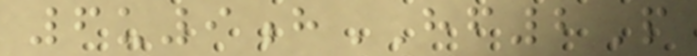6u9hHF2P
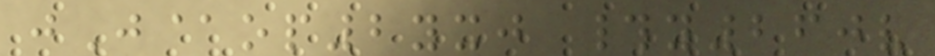jJ@op2yxj #y260v
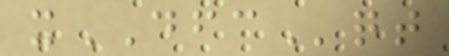xDFCqt
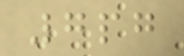7pg
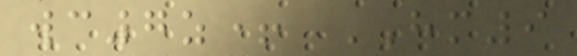wc7z+ HM9
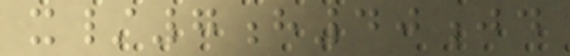x/7h40jd
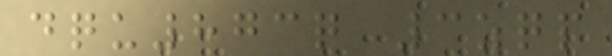dqu873q 3zqp
